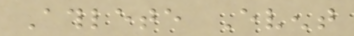Athlete Event
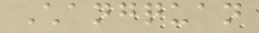Changquan
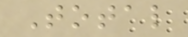Total
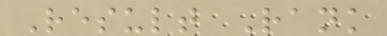Result Rank
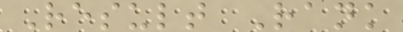Result Rank
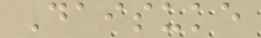Daisuke
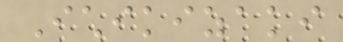Ichikizaki
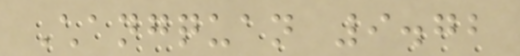Changquan 9.72
